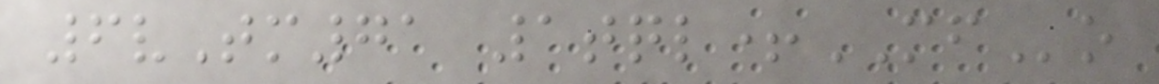6vTm71 1tql+MFo
